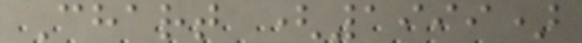Chart (1999)
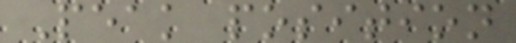Peak position
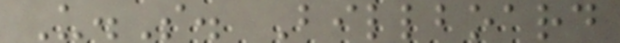U.S. Billboard
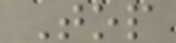Top
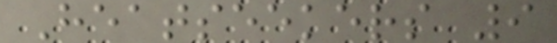Heatseekers 9
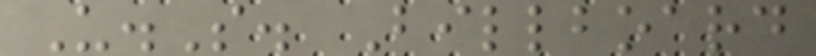U.S. Billboard
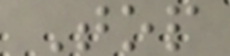Top
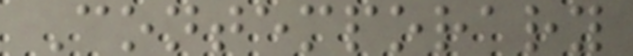Contemporary
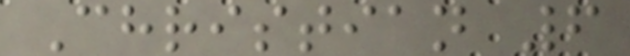Christian 6
